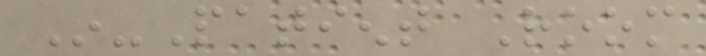In-Patient Room
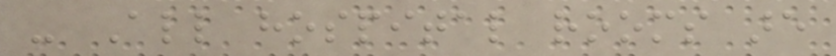- All hospital rooms are
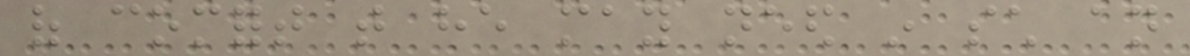of comfort that he may need in such an
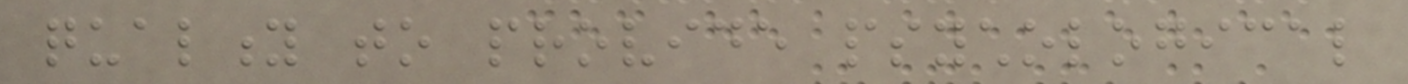quality to provide psychological
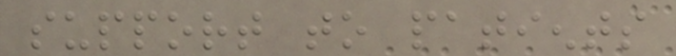support to patients
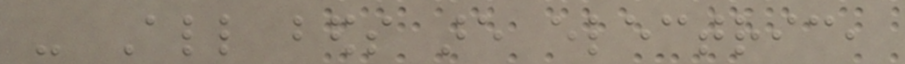- All beds are electric,
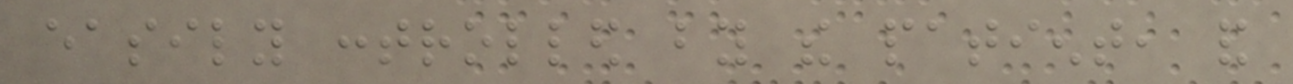easily controlled by the patient, and
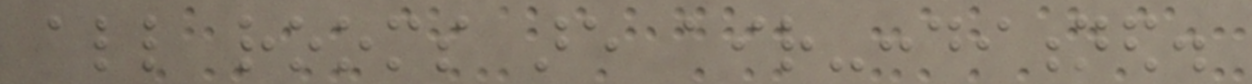all rooms are air-conditioned.
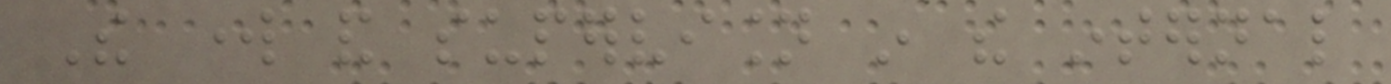The work and supervision in the internal
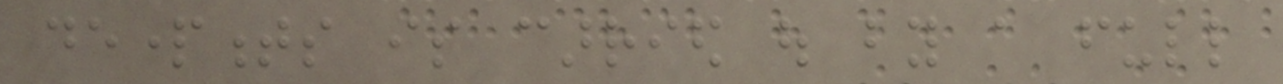departments is carried out by a full
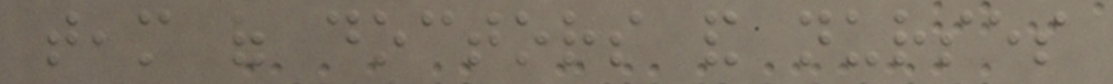team of doctors and nurses
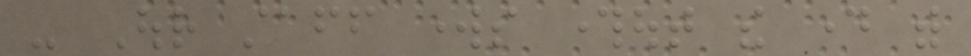- Our staff works throughout the day with
